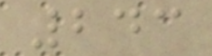243
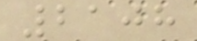2108
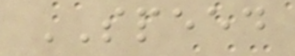SPEED
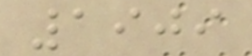1909
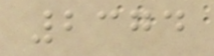2374
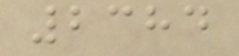2384
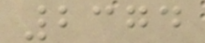2374
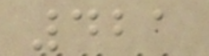421
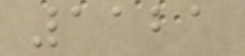1121
